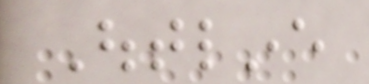Outline
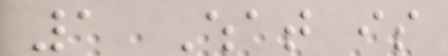1 What is
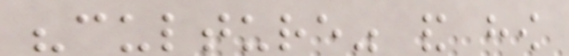"culture" and how
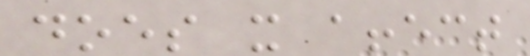does it affect
